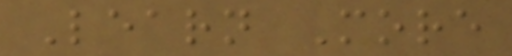Learn More
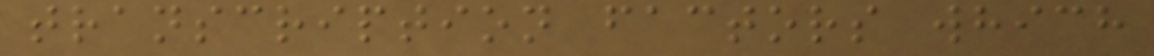transcription factors which
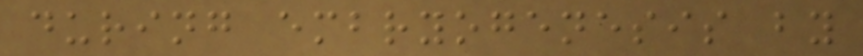during embryogenesis by
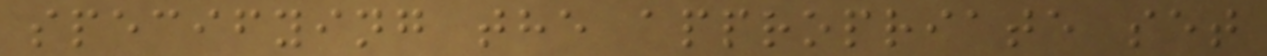specifying the appropriate set
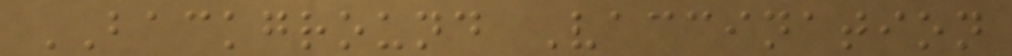BACKGROUND Vaccination
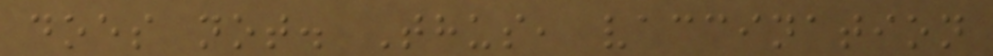does not. Thus, vaccination
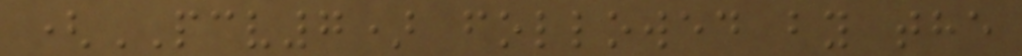(PCV7) followed by the
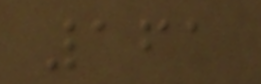161
